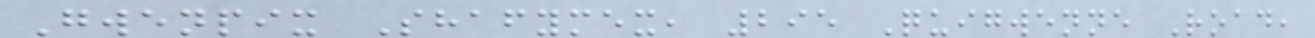Gwenpix Shafymex, 295 Quigwenne Road,
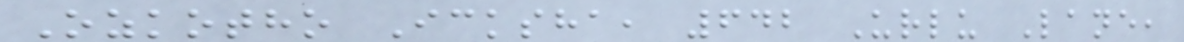Ozkotho Icksha, 642 Urlu Lane,
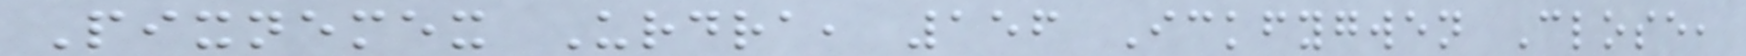Pixnemex Urdra, 156 Ickfygwen Close,
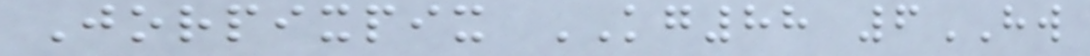Jorpixpix KG88 6HW
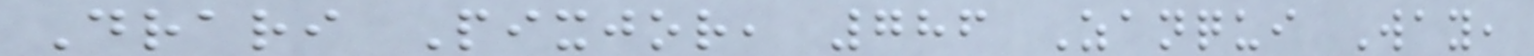Drari Pixjor, 786 Zanqui Way,
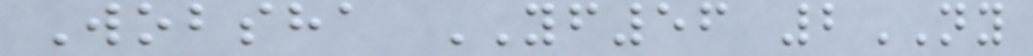Wobsha YF56 2NY
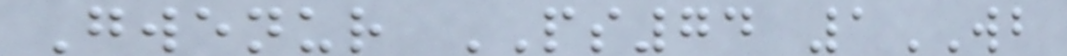Gwenur PS74 1WB
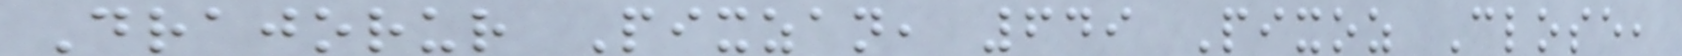Drajorur Pixzan, 649 Pixoz Close,
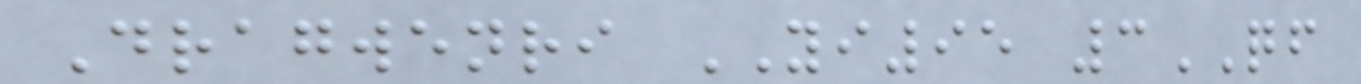Dragwenri YI95 3QF
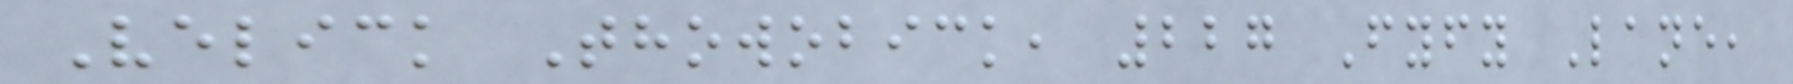Velick Thowobick, 227 Fyfy Lane,
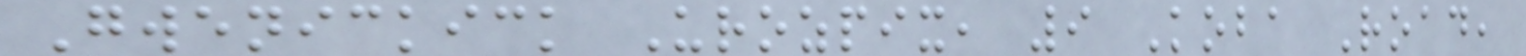Gwenickick Urozpix, 9 Koba Road,
